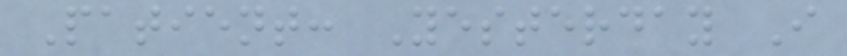Patient: Yesterday I
